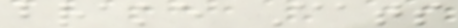brake Cats
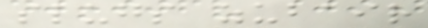slugs zubair
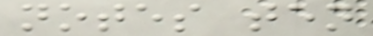notes ten
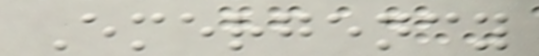Emergency
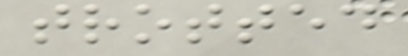trotted
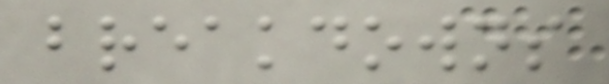breakdowns
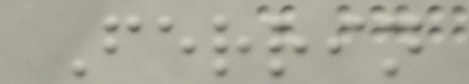Ferrin
